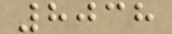8038
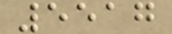5517
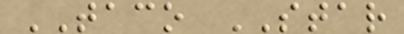TACO STAR
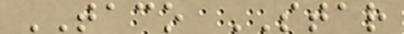TACO STAR
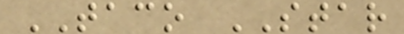TACO STAR
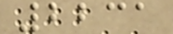2231
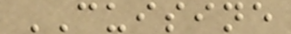CUISINE
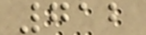712
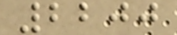2200
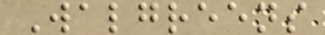Walgreens
